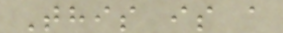This is a
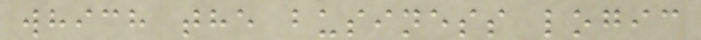which the business logic
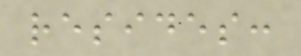resides:
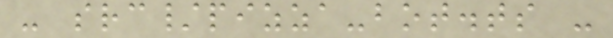- src/pizza-bot.ts -
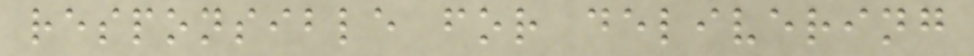responsible for delivering
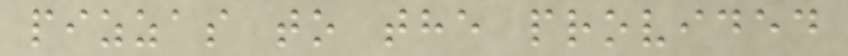pizzas to the provided
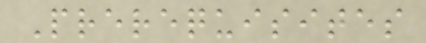Prerequisites
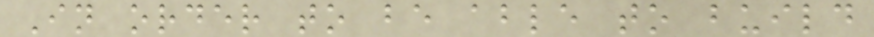In order to be able to build
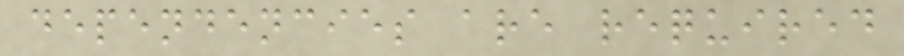dependencies are required
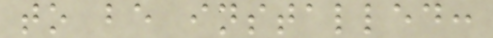to be installed:
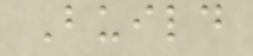Build
